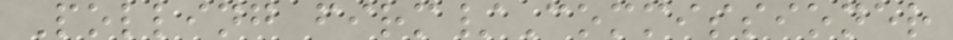Polling firm/Commissioner
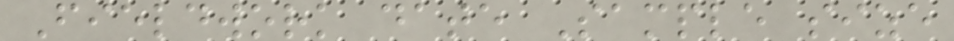Fieldwork date Sample size
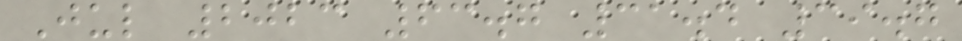Jul 2023 63.7 31.4 39.7
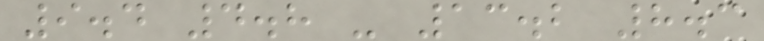9.4 4.8 - 13.2 8.3
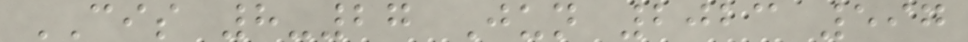CIS 8-27 Jun 2023 597
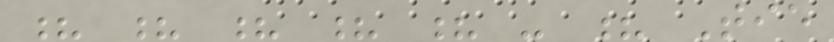? ? ? ? ? - ? Tie
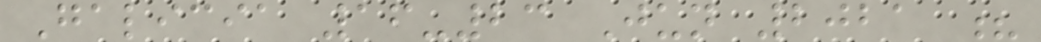Galicia 16-23 Jun 2021 ?
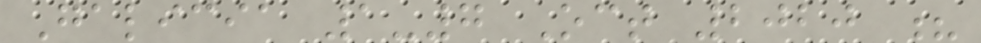Galicia 1-7 Oct 2020 ?
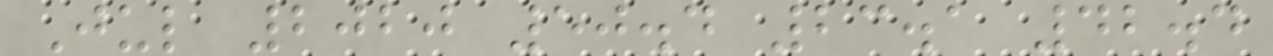Jul 2020 50.4 23.1 42.4
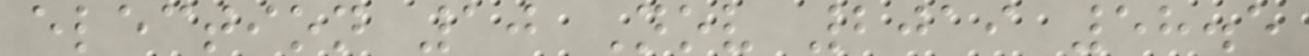election 10 Nov 2019 58.5
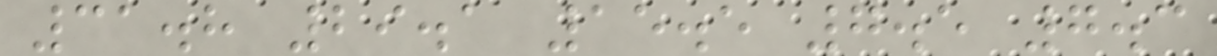31.8 29.1 15.5 7.5 7.3
